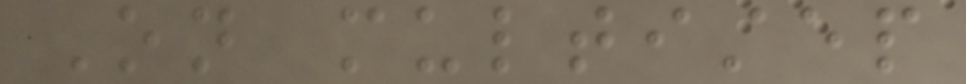On multistep
